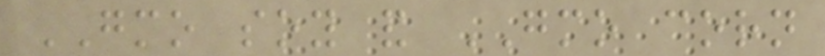GMO soy and GMO corn
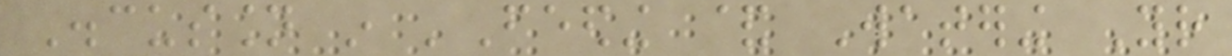Discussion in 'Feeding & Watering Your
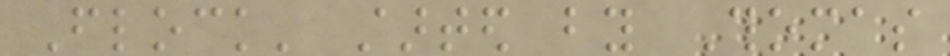Flock' started by Thomas
